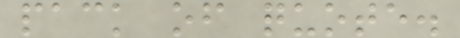pack of quote.
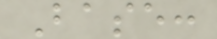Base:
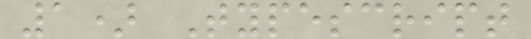1) Typescript
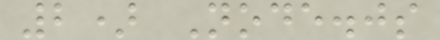2) Node.js
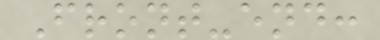Front-end:
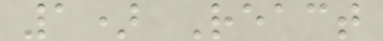1) React
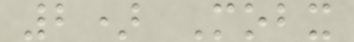2) Mobx
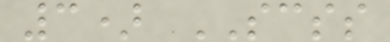3) SCSS
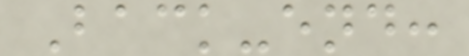Back-end:
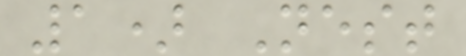1) Nest
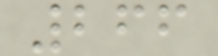266
